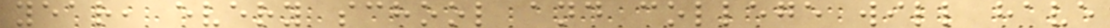year, every school and college will have
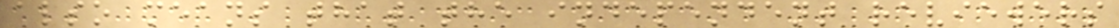also means that the independent reviewers
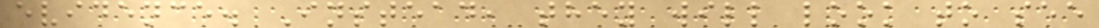evidence. Instead, they will look to see
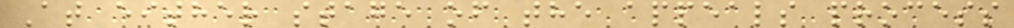At either stage of the appeals process
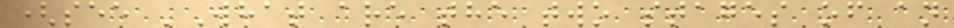(see 'What are the two stages of an
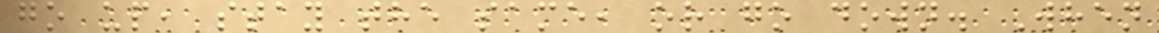go up, stay the same, or go down. When
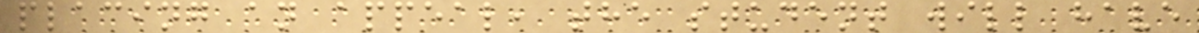placing an appeal, the student will have
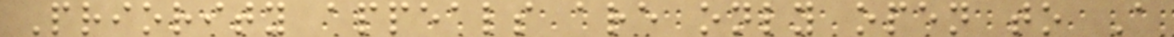Priority appeals are only open to A
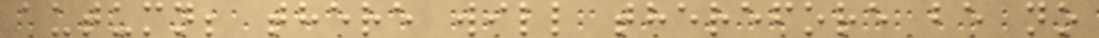autumn; there will therefore be no
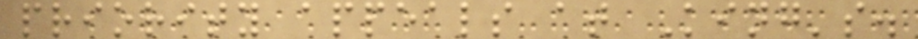priority appeals at King's.
